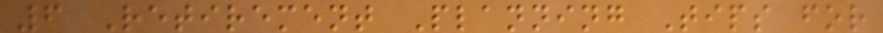6 Retirement Planning Tips for
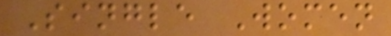Single Women
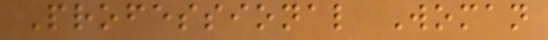Professional Woman
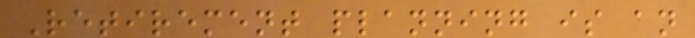Retirement planning is an
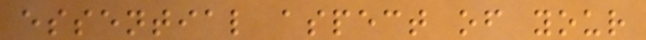essential aspect of your
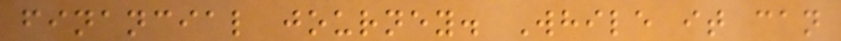financial journey. While it can
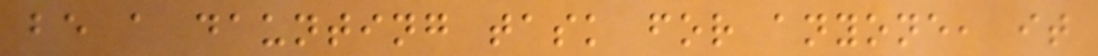be a daunting task for anyone, it
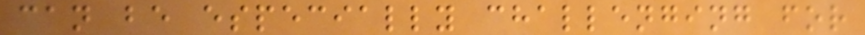can be especially challenging for
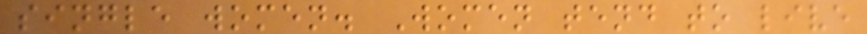single women. Women tend to live
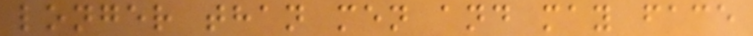longer than men and may face
